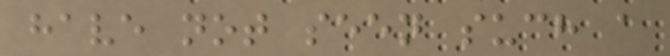have not seen such a
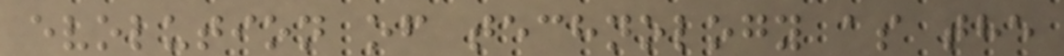evolution of technology as the
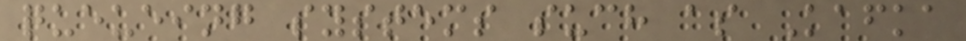queueing systems such as Kafka
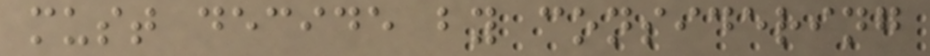must decide by considering
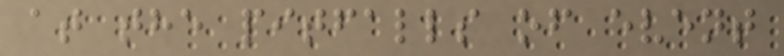at the pitfalls of event
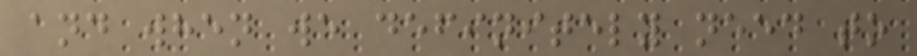and when we definitely need to
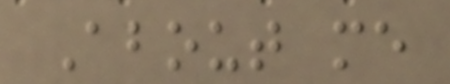About me
